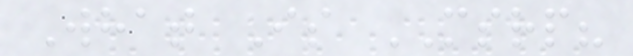What Is MSRP?
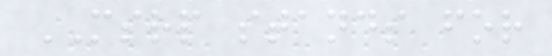MSRP stands for
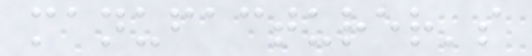manufacturer's
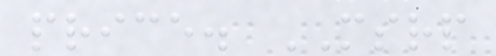price. MSRP
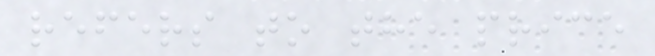refers to the price
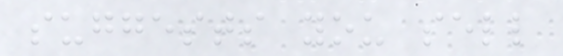suggests you sell
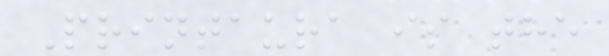Printaura is the
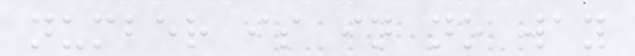number is in no way
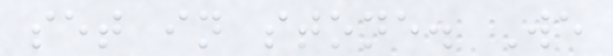set in stone. We
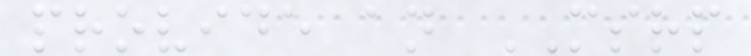provide an MSRP
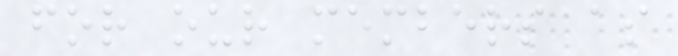for our members as
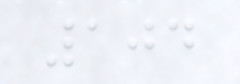104
